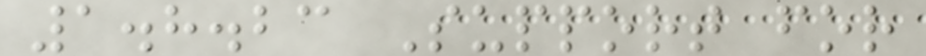1.8.23 Support for
